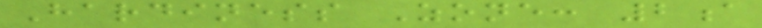Hardiness Zone: 2a
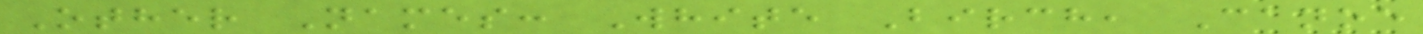Other Names: White Birch, Canoe
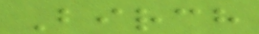Birch
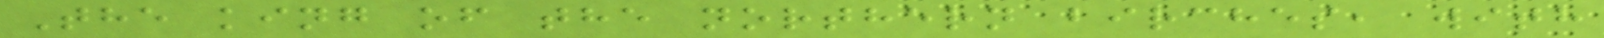The king of the northern birches, with
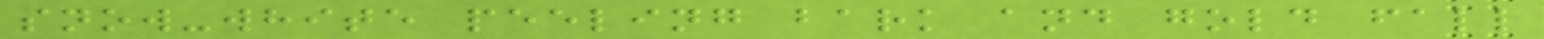snow-white peeling bark and gold fall
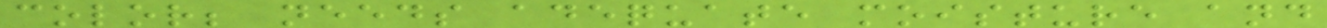color; needs adequate moisture and
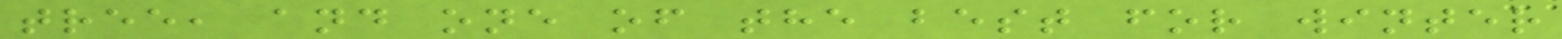tree, and one of the best for winter
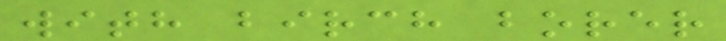with birch borer
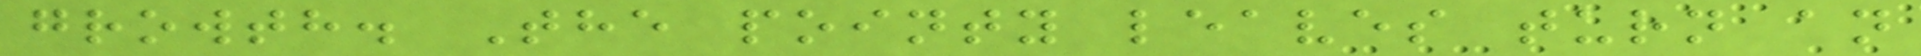growth. The pointy leaves turn an
